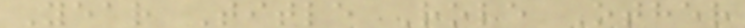Year Title Role Other
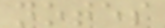notes
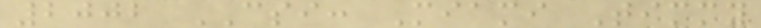2002 CSI: Miami Timmy
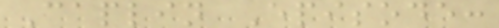Caplin Episode:
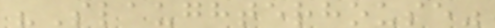"Slaughterhouse"
